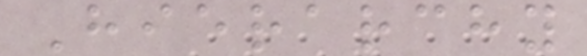Hierarchy
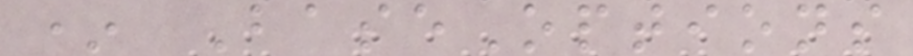* BaseOptions
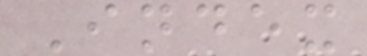Index
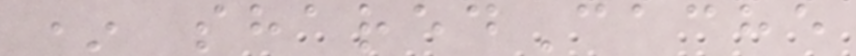* sharedCache
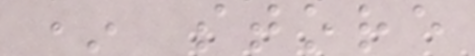* store
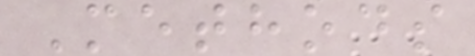Methods
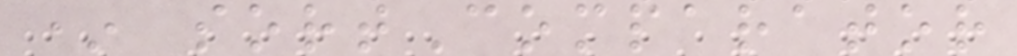* sortComparator
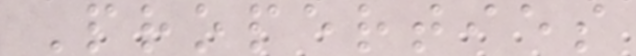Properties
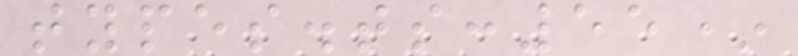types.ts:55*
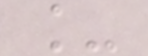_
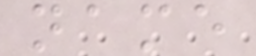name
